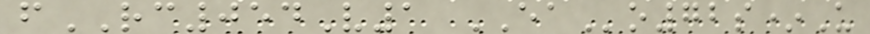fRC054V1 EAo72s*U
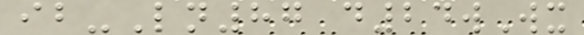ib-Ln87 d24wWx
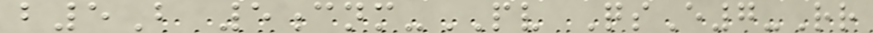b5B 5cnm-PV QsE7-Rr
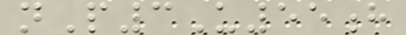nP3U55h
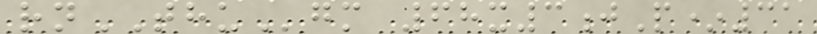rnTHUgm 68x3jP*31
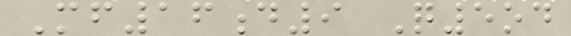Mf16d9 Q5od
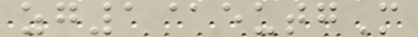zg1@eutgM
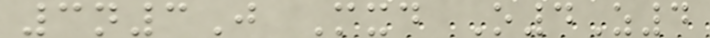3n3J Mxd O4Z4
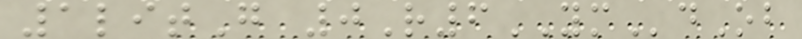1litG 0R6YMdOb
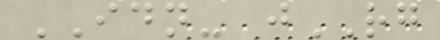IDN- jRG
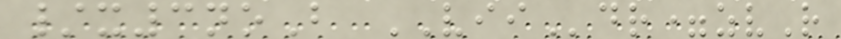/x3noB VIIdr=zvR
